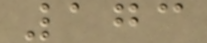173
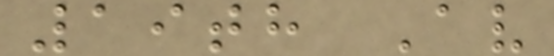19th Av
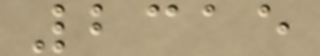2315
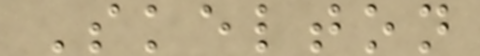Skelton
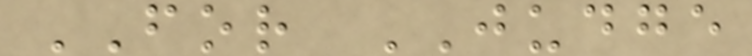FOR JUDGE
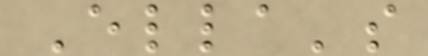Ella's
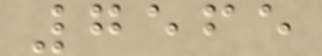7565
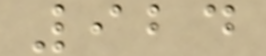924
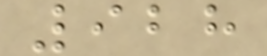928
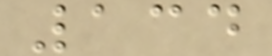134
